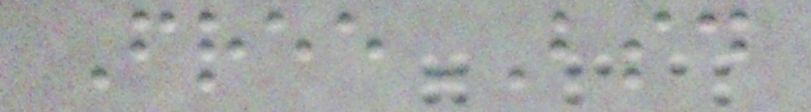FreeBSD
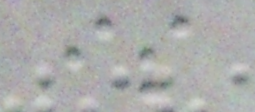is
